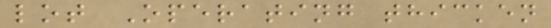lot Operating thicken
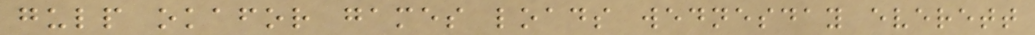gulp okafor games loads wednesday everett
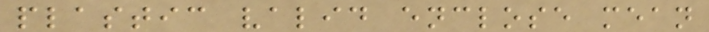plastic valid enclose mean
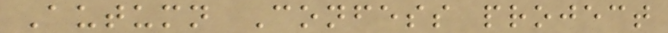Autumn Confess project
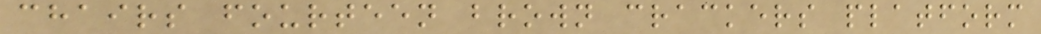chairs fourteen brown crackers platform
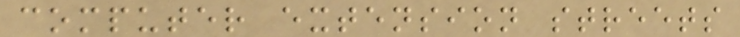computer extension streets
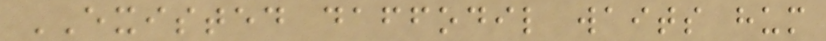EXISTED daffodil waits hum
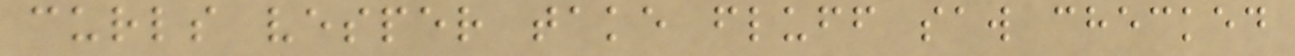curls vesper take fluff saw checked
